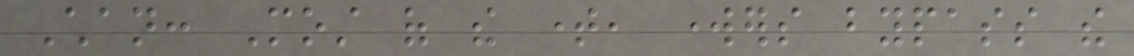Chan: Most of the time, workers bypass the
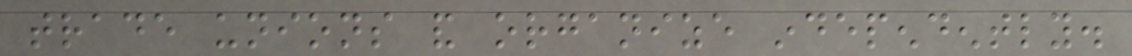trade unions and organize independently.
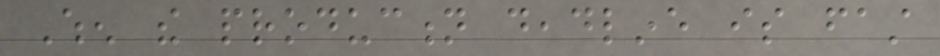When the production deadline is fast
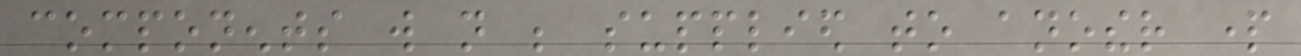components will not be supplied to another part
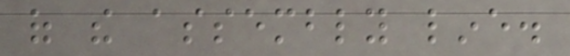of the assembly line.
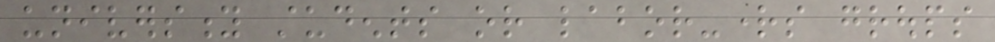university students or labor-rights groups
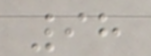98
